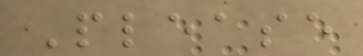Please
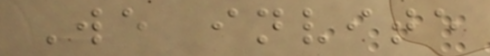We invite
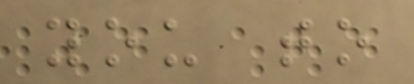you to
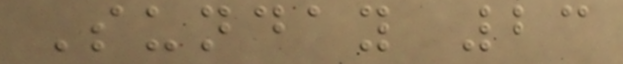Sunday 23
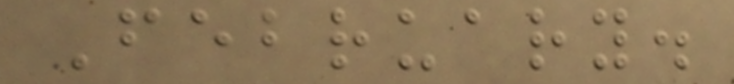February.
